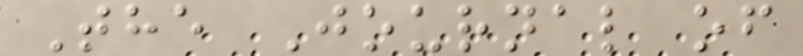The Journal of
